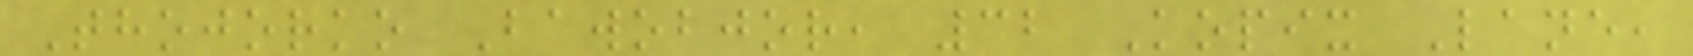Thojorko Bawobjor, 32 Kopix Lane,
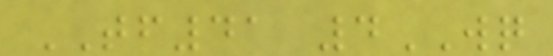TF41 4WQ
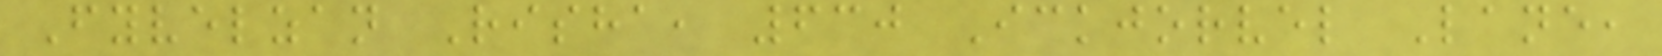Fyvelzan Risha, 630 Ickjorvel Lane,
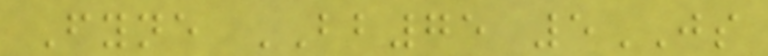Fyne BB75 5JS
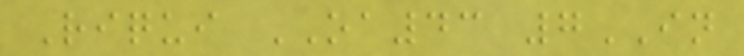Riqui OA43 7IN
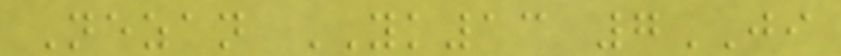Nezan YK13 7JI
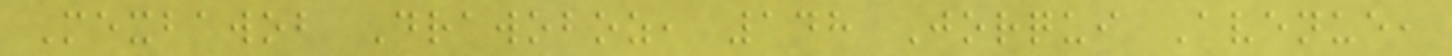Mexbawob Drawoboz, 148 Jorqui Avenue,
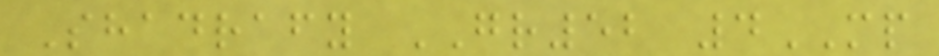Shadrafy GR52 4MP
